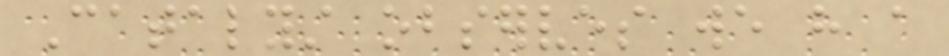Catalyst observes we have a
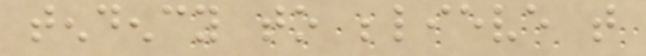tendency to believe that
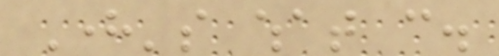Here's what can.
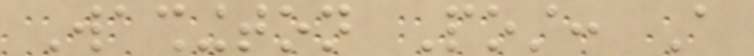Washington Post: A
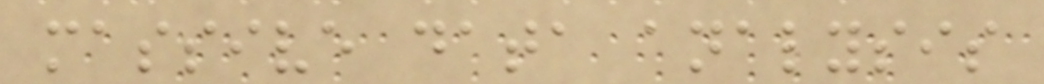massive data analysis
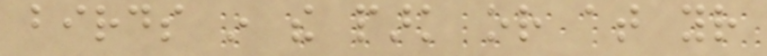birds in the park or at your
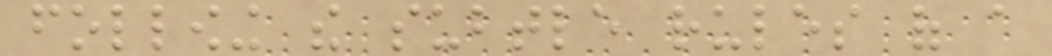following the subtle rules of a
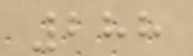288
